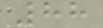88
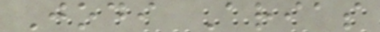Jodi Arias
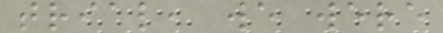trial, we were
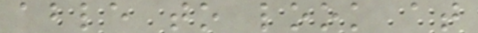able to look at
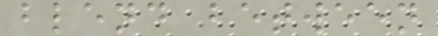blend between
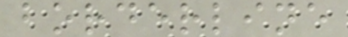borderline
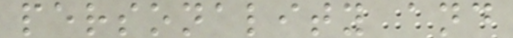personality and
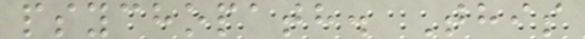psychopath. This
